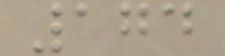174
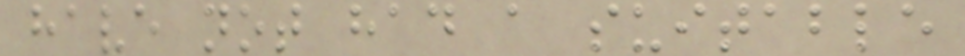have not had a suitable
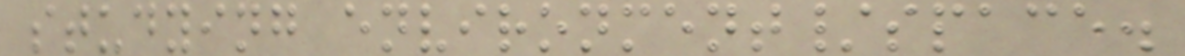studying environment/space.
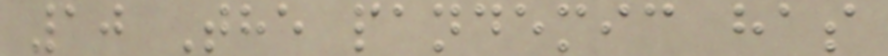10 The pandemic has
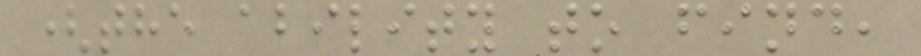(the ability to find,
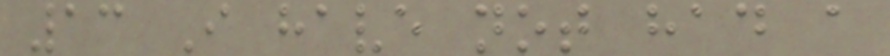13 I have not had a
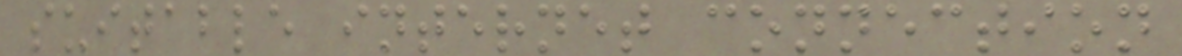suitable internet connection
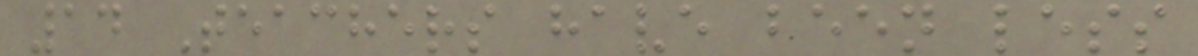14 Teachers have been less
